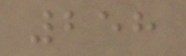258
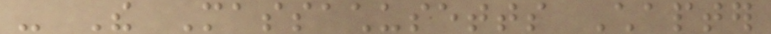- The Massachusetts Chapter
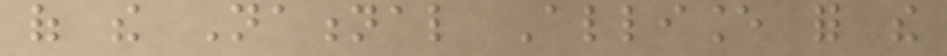of the National Alliance for the
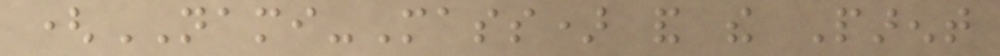(NAMI-Mass) and the Parent
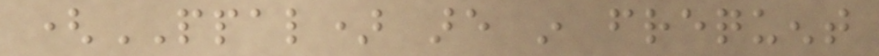(PPAL) are in frequent
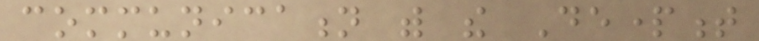communication with the Department
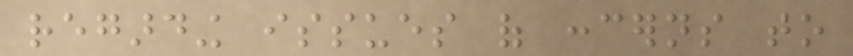regarding issues of concerns to
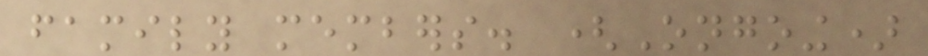family members. (Ongoing)
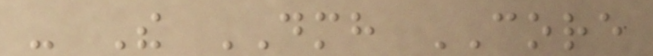- The DMH CORE
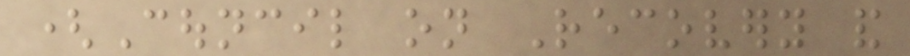(Council on Recovery and
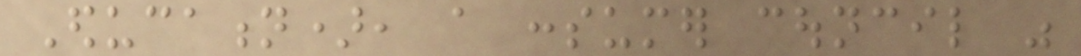Education), a consumer council was
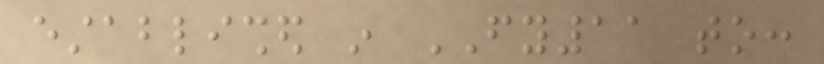established in FY11 to:
